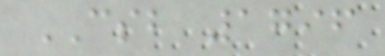CSB 1796
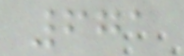671
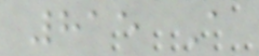815 A
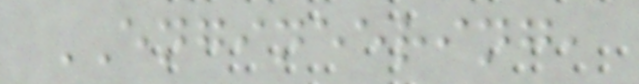ENGINEERING,
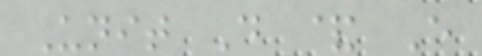Unit D & E
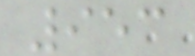953
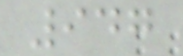947
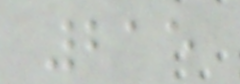215
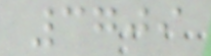3709
